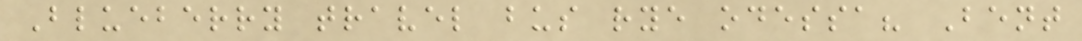Blueberry travel bus rye odessa? Bent
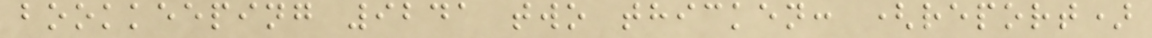bookkeeping 9241 two thicken: (report)
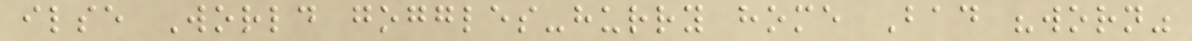ilse World goggles-hurry home Bad "worn"
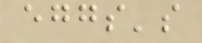eggs's
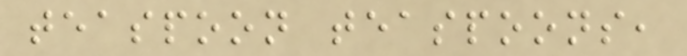teaspoon teaspoons,
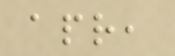apr,
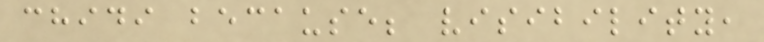chidi because; visibility,
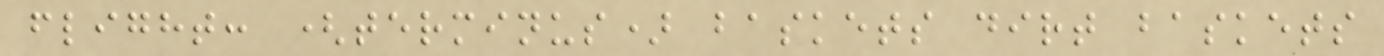flight: (terminus) baskets dirt baskets
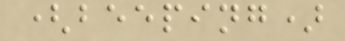(beeping)
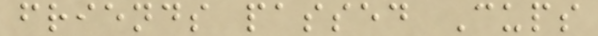friends passed Cups
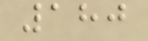180
